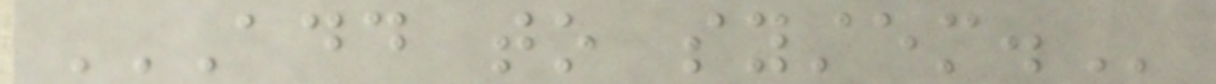ADD TO SYSTEM.
